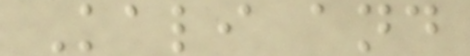Kali and
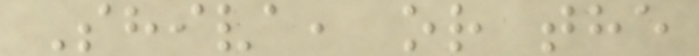Shiva, or the
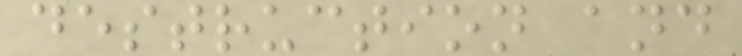destruction and
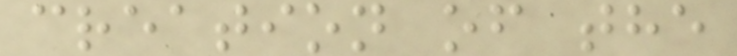creation of the
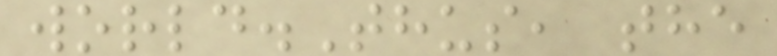world.Thus, the
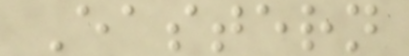Eastern
